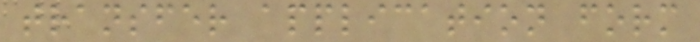transfer application form
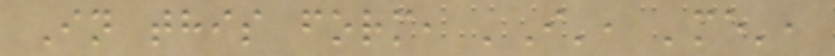In this form, 'I', 'me',
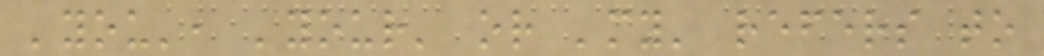'you', 'your' or 'my' refers to
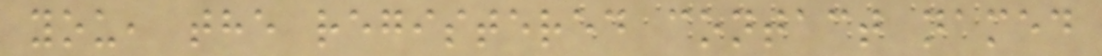you, the registered contact named
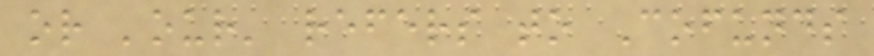or 'our' refers to Cofunds
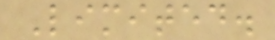Limited.
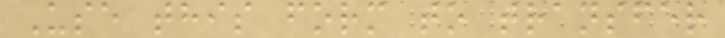Use this form to transfer
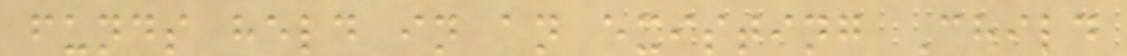funds held in an existing Child
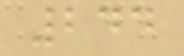244
